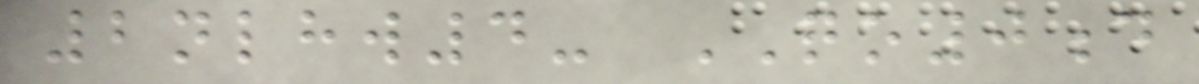2nlhw4- QO0d
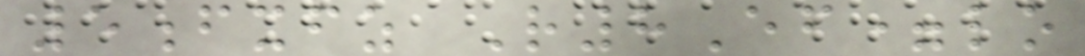5fxfz R8Ef=lo
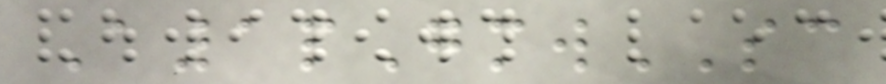A1pGmwSC
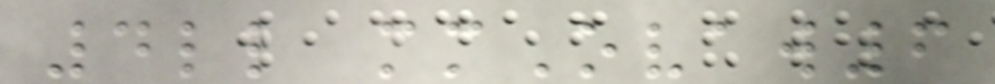4ll mmOvaw6
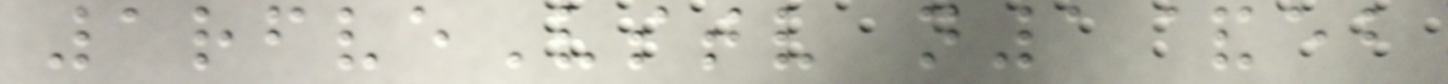1rfveVstv n1&eb
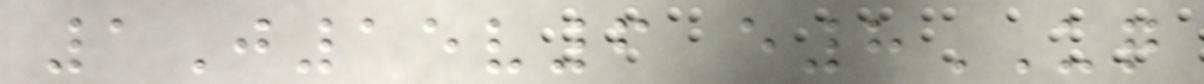1J15v6 e8UQ
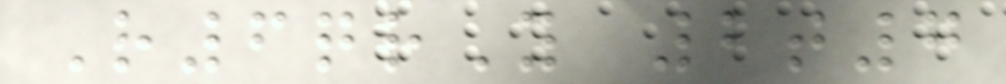R6qrY 2t7
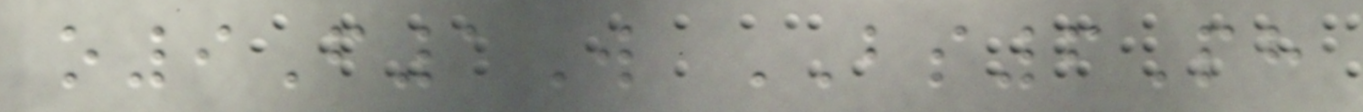o9F1W BS6Ph
